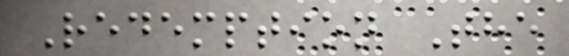Redemption The
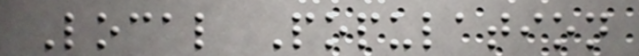Local Population
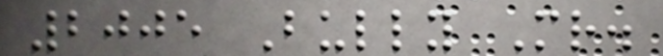2005 Bully Mr.
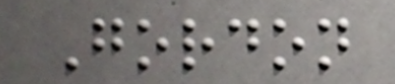Gordon
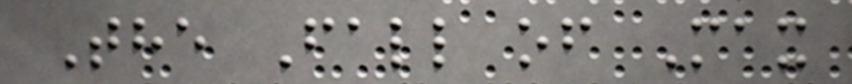The Fall of Max
